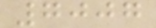7007
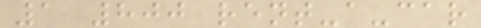1 800 rent-a-car
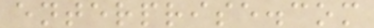enterprise.com
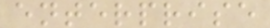enterprise
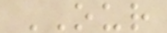OUR
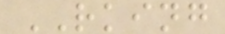RKING
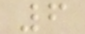6
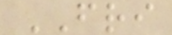FRI
